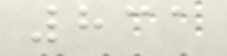831
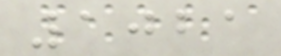1021
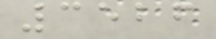3526
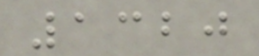1320
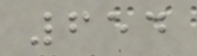654
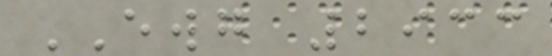EWG 2933
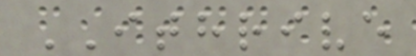ITHRIVE
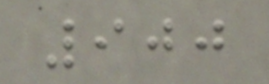900
